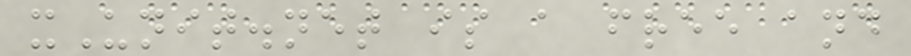xUnit.net is a free and
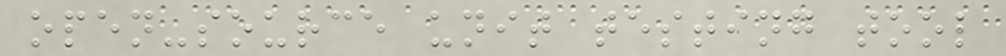open-source unit testing tool
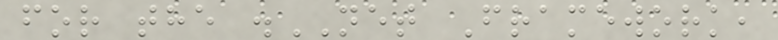for the .NET Framework,
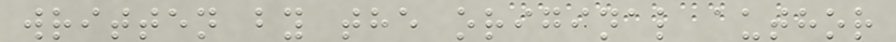written by the original author
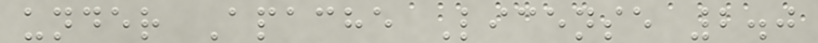under Apache License 2.0
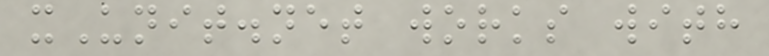xUnit.net works with
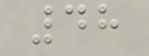48
